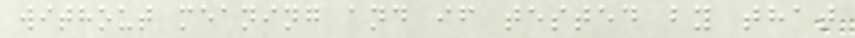without meaning and if tested by that
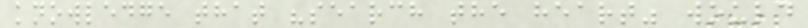knowledge that "search the heart" would
